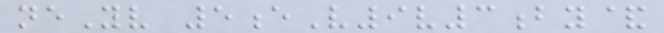neYv 5eV9v3by&
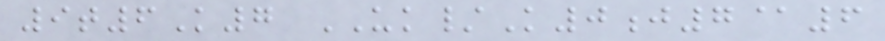9t6K7 UK/K0j7@6
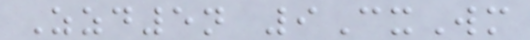Zzd5n 9CxWm
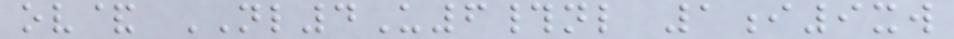ov& NL4U6#nl 1i9xw
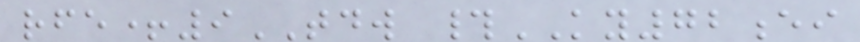rfe+9TDW #KY72ei
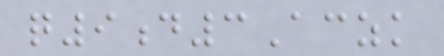q9d3Aczk
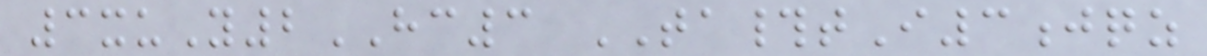3xuY2HC3 TA#tI3jqz
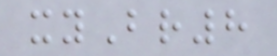xyBr8
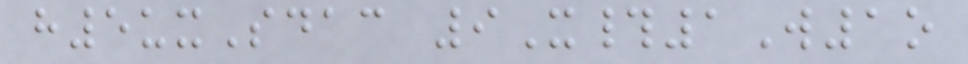h5uxSdac 9X#1W1o
